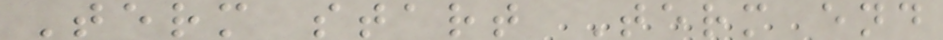Term start Term end
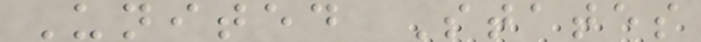United States
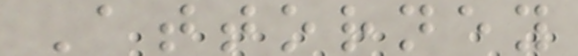Attorney
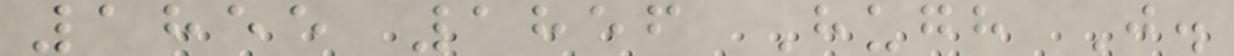1855 1856 Hugh J.
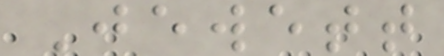Jewett
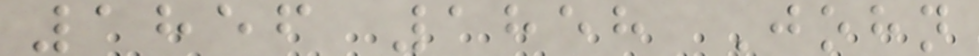1856 1858 John
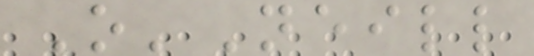O'Neill
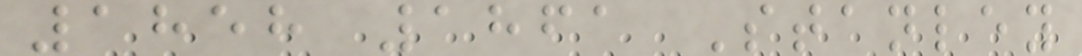1858 1861 Stanley
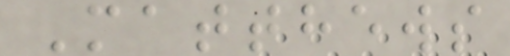Matthews
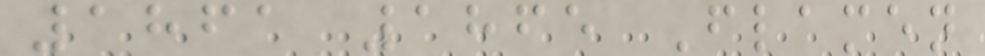1861 1865 Flamen
